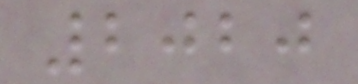2020
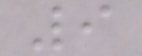9
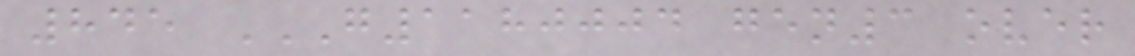845 G1180004 GEN3 OVER
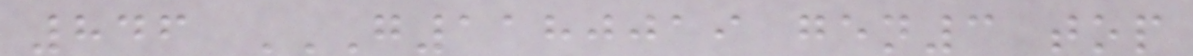846 G1180019 GEN3 TOP
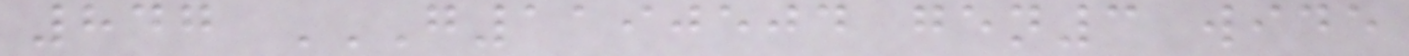847 G1190504 GEN3 WIDE
